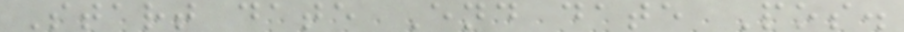Start date End date Pos.
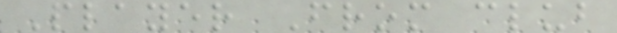Player From club
